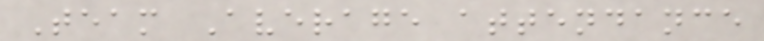Team Average attendance
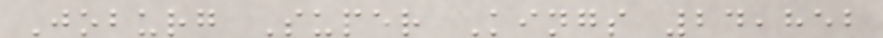Joburg Super Kings 24,852
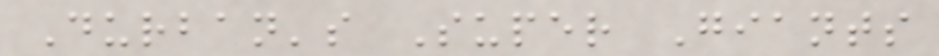Durban's Super Giants
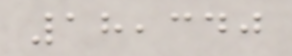18,340
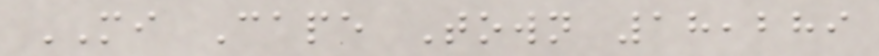MI Cape Town 18,289
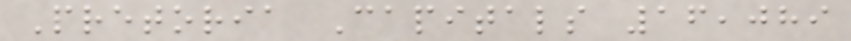Pretoria Capitals 16,089
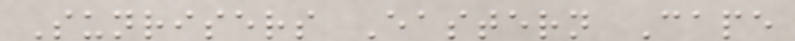Sunrisers Eastern Cape
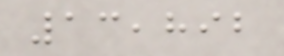13,892
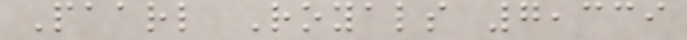Paarl Royals 7,339
